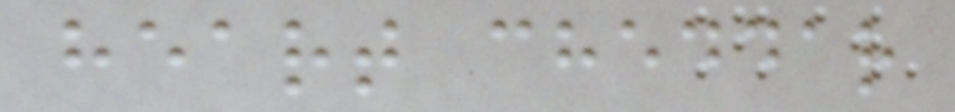heart cheddar
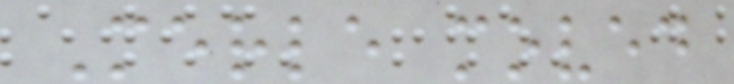Merle moved
